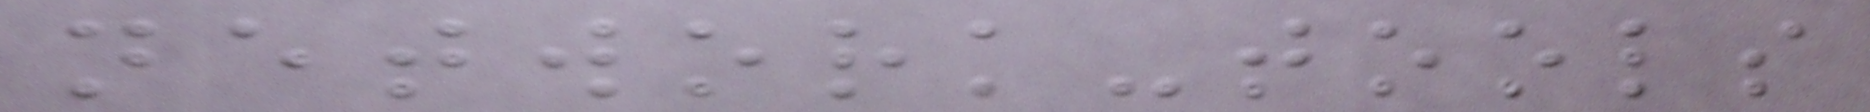network-tools
